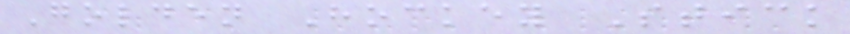Golden Hockey Stick
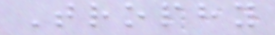Trophy
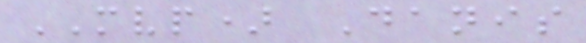MVP) Danis
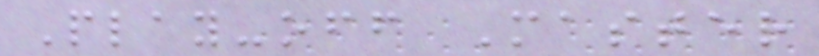Play-off Master
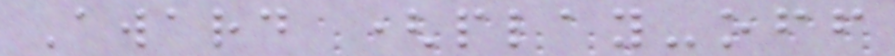Award (play-off
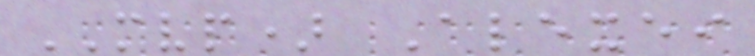MVP) Alexei
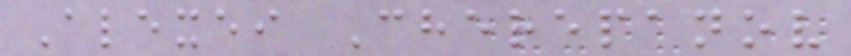Alexei Cherepanov
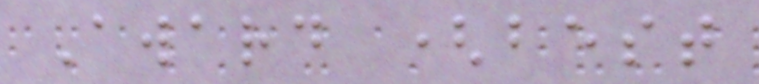Award (best
